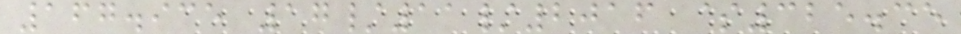167.935 17/11/2016 $325.35
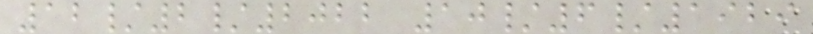12/2/2022 10/6/1929
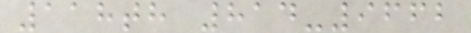118th 814-9662
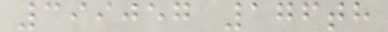399057 176th
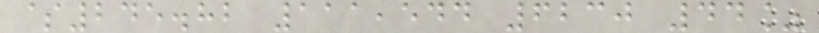$245.82 111,544 6230 44%
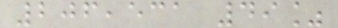206,531 49%
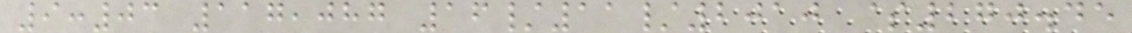9:03 117,087 16/11/2010 $270.45
